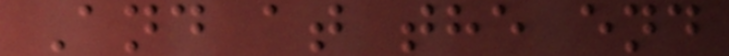And at the end
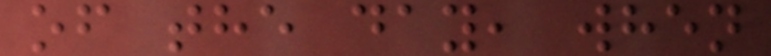of the day, when
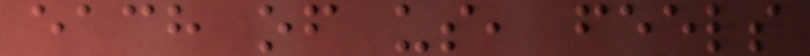each of us, feels
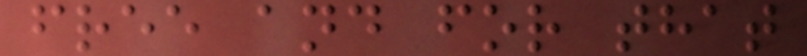free and for that
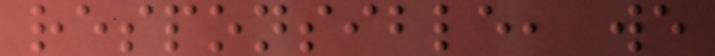responsible, we
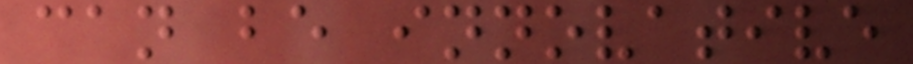can be innovative
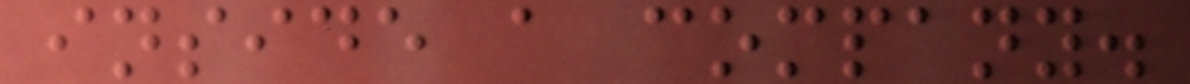inside a company.
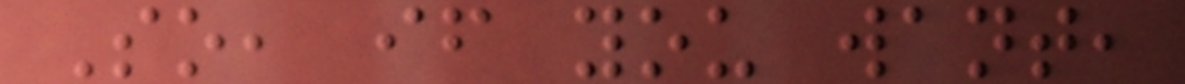So, if you want,
